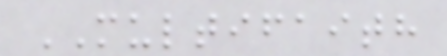MULTIFAITH
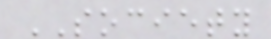SOCIETY
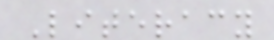Literacy
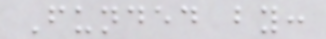Funded by:
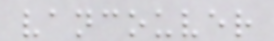vancouver
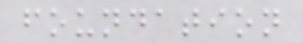foundation
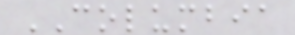COLUMBIA
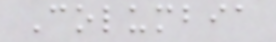Columbia
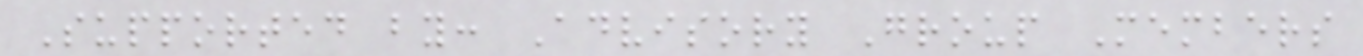Supported by: Advisory Group Members
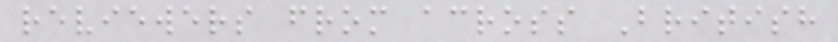reviewers from across British
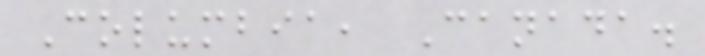Columbia, Canada.
